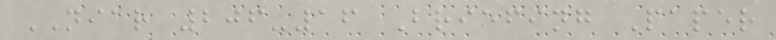NIAR 206-16 Briefing Paper
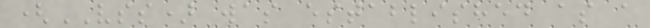(VSS) was established as a
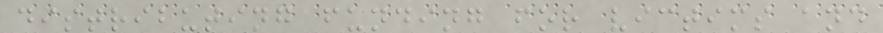distributing funding for victims and
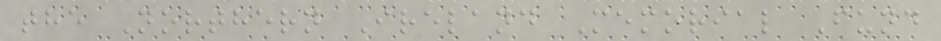the Northern Ireland Memorial Fund
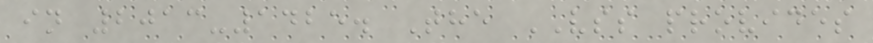in 2013-1425. The VSS provides
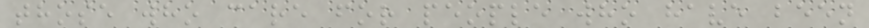those who care for people who have been
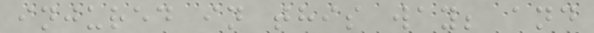injured in this way; and
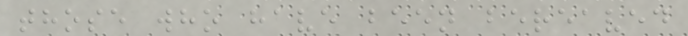those who have been bereaved
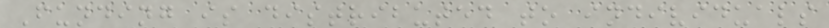Funding is distributed to individuals
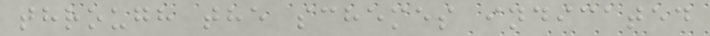through the schemes indicated
